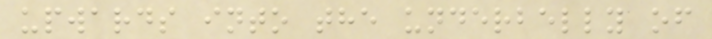upwards into the underbelly of
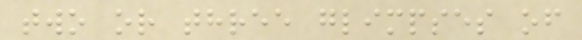two or three glimpses of
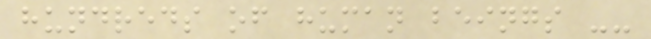hundreds of human beings --
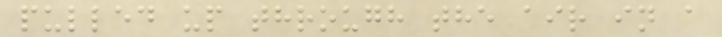pulled up through the air in a
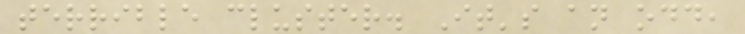terrible cluster. It's an odd,
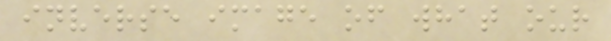inverse image of what our
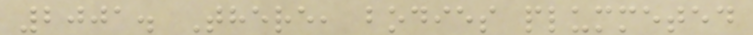2001. There, bodies plummeted
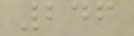246
